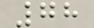78
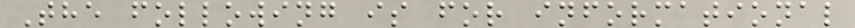The following is for informational
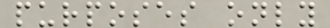purposes only
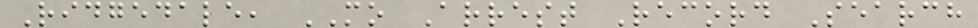Ridgedale, MO Arrest Record Search
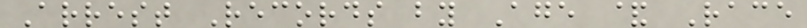Arrest Records by Age & Race
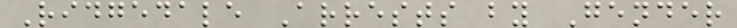Ridgedale Arrests by Gender
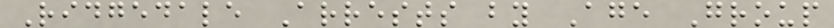Ridgedale Arrests by Age Group
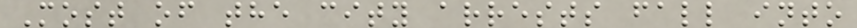Most of the city arrests fall into
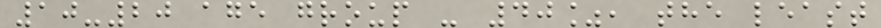10-20 age group - 40%, the least
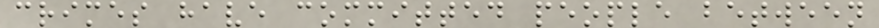crimes have committed people between
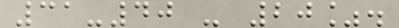31-40 - 20%.
